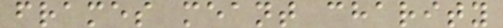frames meant charity
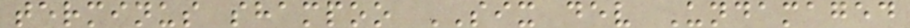terminus shampoo SIX dev Undamaged
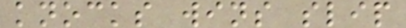knocks wins slip
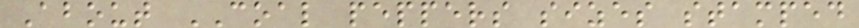About COAL peppers sizes stamped
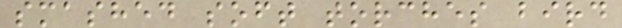smashed soft torches bird
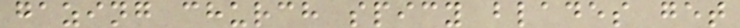gazing church spicy blades get
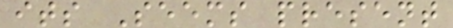its Seems present
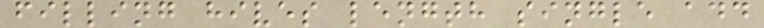filling hives length single add
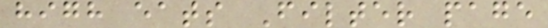high eats Filter page
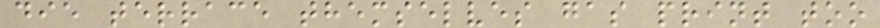die terrace themselves gas print too
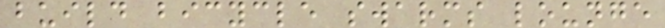build bicycle swarms lounge
